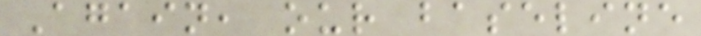Again, our baseline
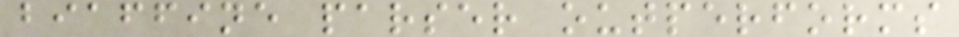biaffine parser outperforms
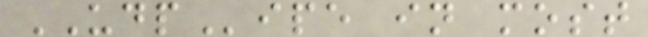UDPipe in most
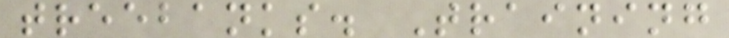treebanks. Training
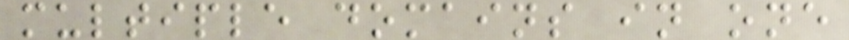multiple domains in one
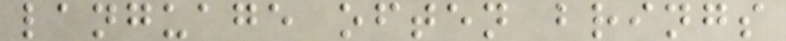language often brings
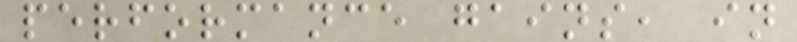performance gains, in
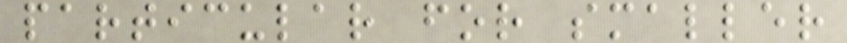particular for smaller
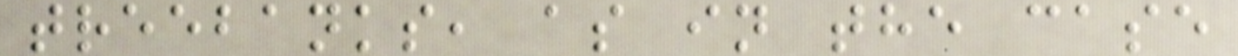treebanks, as in the case
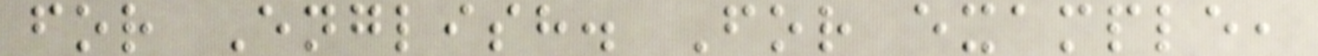for English. For example,
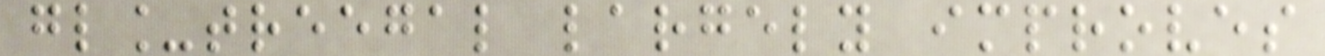gl_treegal largely improves
